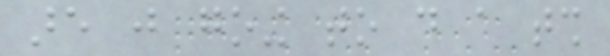are just going to do a tsh
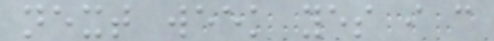next week yes i can
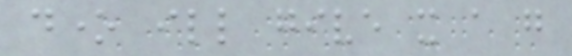done ill give it a go
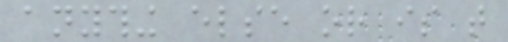anything else or is that
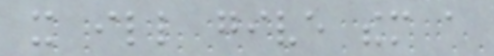it ill give them a
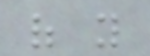of you
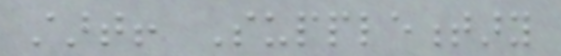start! Supplementary
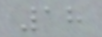18
